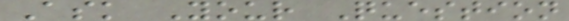Ask Your Question
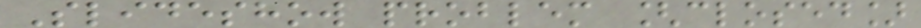Slideshow problem [closed]
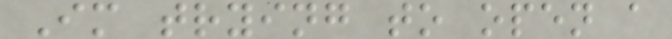Im trying to open a
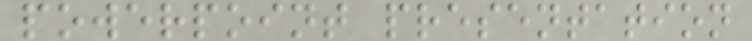powerpoint presentation
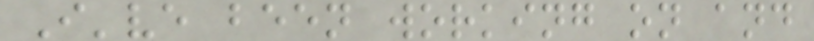I've been working on and
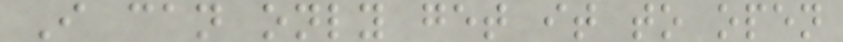I can only get it to open
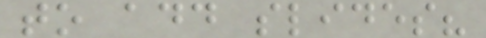to add slides?
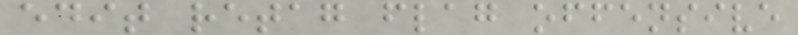edit retag flag offensive
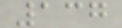137
